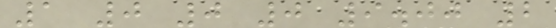1 0 0 0 9.00 2
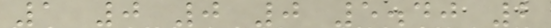1 0 0 0 5.40 2
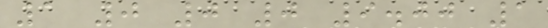1 0 0 0 9.00 1
